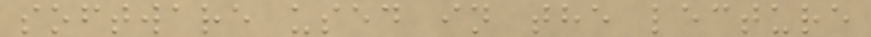software used in the lecture
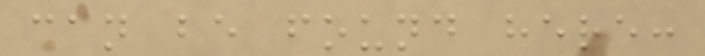can be found here:
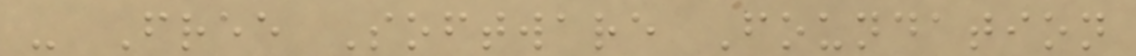- Free Software Foundation
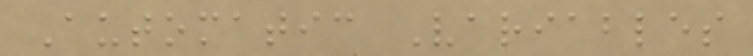Automatic Variables
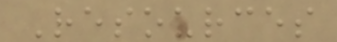Resources
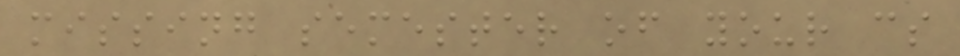missing semester of your cs
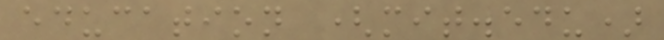education (mit.edu)
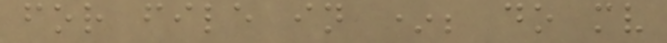for file in *; do mv
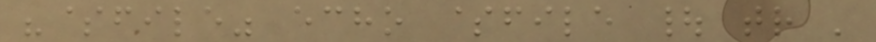"$file" echo $file | tr '
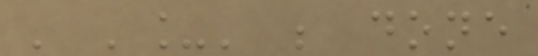' '_' ; done
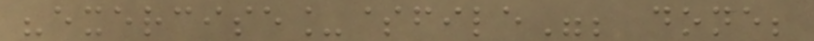"exercise_$file"; done;
